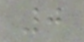0
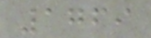1769
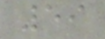59
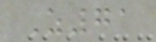Z71
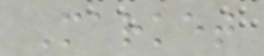Market
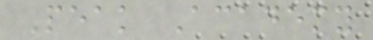Peak Academy
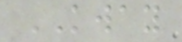KWAY
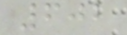602
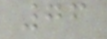76
